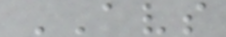AVS
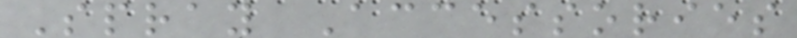Spray Accessories
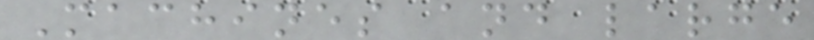Machines and large
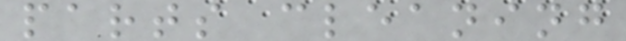parts cleaning
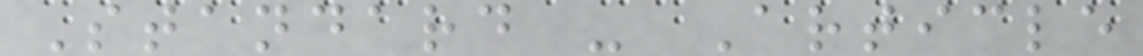Standard - Article
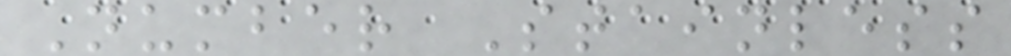Number Stainless
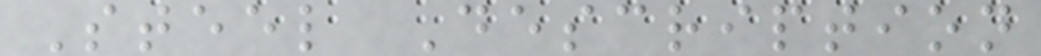Steel Description
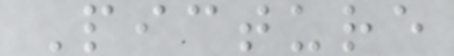Picture
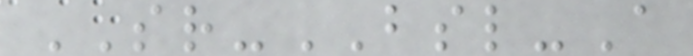SR-BSL-A
